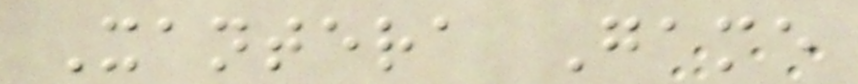Xantera Game
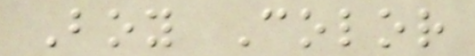Boy Color
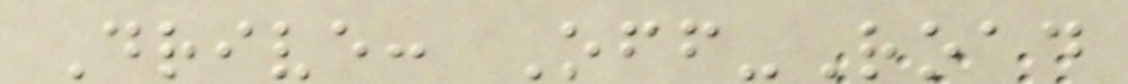Drive: Off-Road
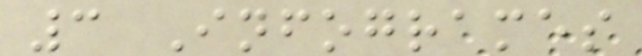3 Infogrames
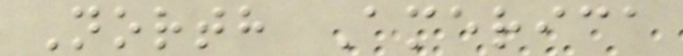North America
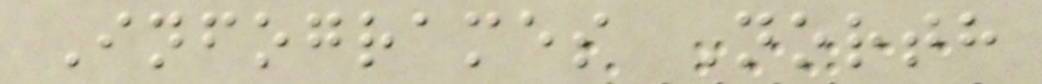Infogrames North
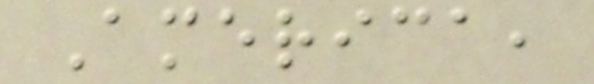America,
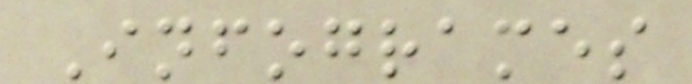Infogrames
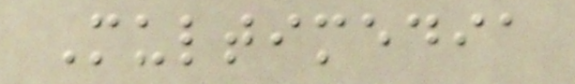Multimedia
